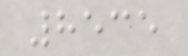8535
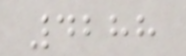4288
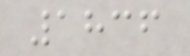1836
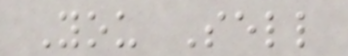You Sell
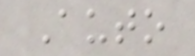Auto
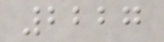2227
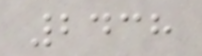2438
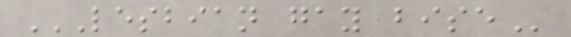LESBIAN GAY BISE
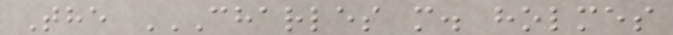The CHARLES M. HOLMES
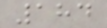184
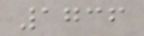1736
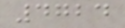4724
